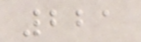221
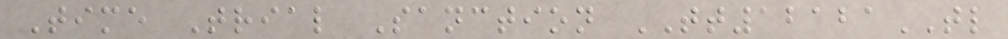Time Trial Sanction TT12121TL
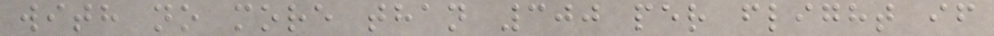with no more than 300 per flight if
